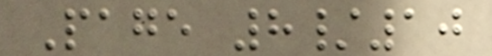Page 8/10
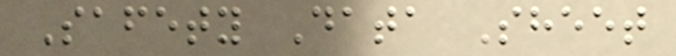Safety Data Sheet
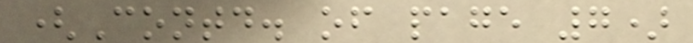(Contd. of page 7)
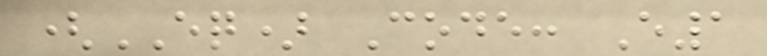(EQ) Code: E1
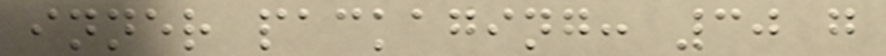inner packaging: 30 g
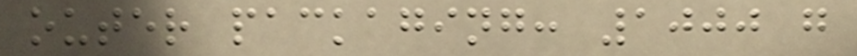outer packaging: 1000 g
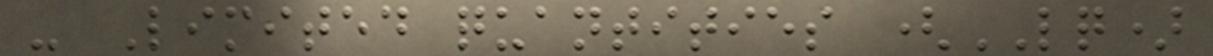- Limited quantities (LQ)
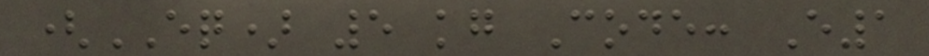(EQ) 5 kg Code: E1
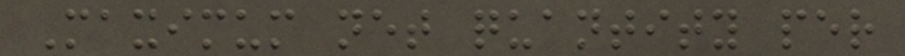Maximum net quantity per
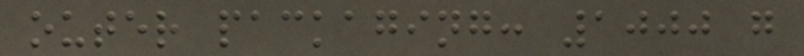outer packaging: 1000 g
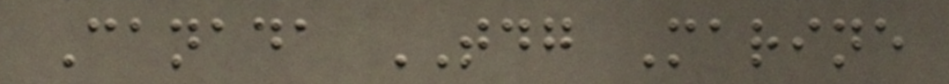Canada TDG Marine
